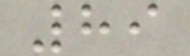89
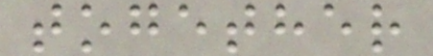together
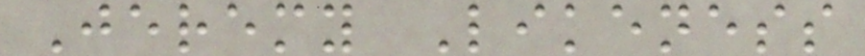Jeremy Likeness
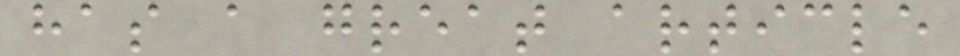has a great article
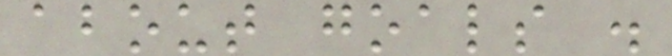about goals .
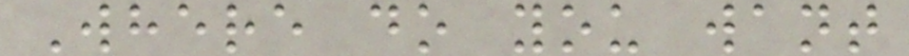Where do you want
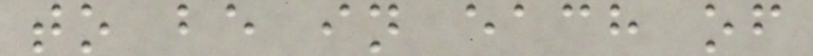to be in each of
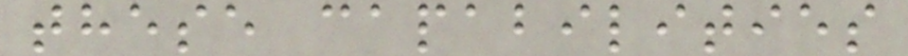these capabilities
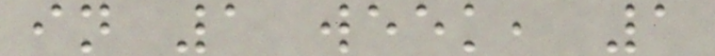in 1 week, 1
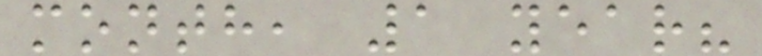month, 1 year?
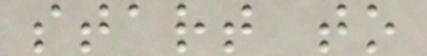start to
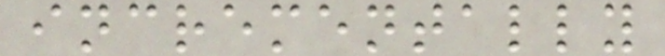incrementally
